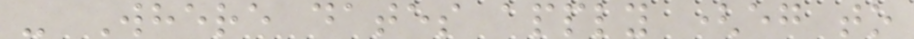- Where dates apply (eg to
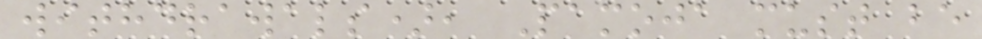withdrawals), Pamoja must be
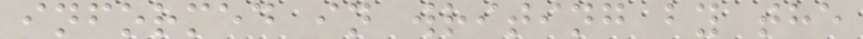informed in writing by the
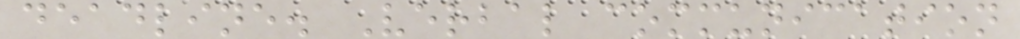deadline. Verbal communication
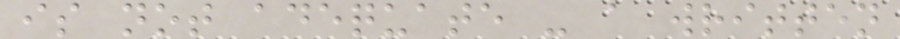is not adequate - a written
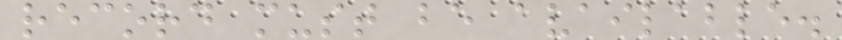record must be available.
